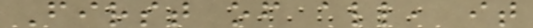First of all, it
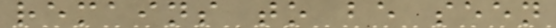remains to be seen
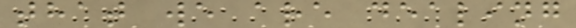that we are dealing
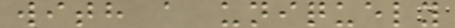with a uniquely
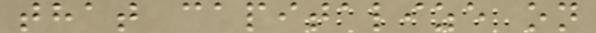that capitalize on
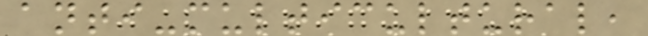anti-multicultural,
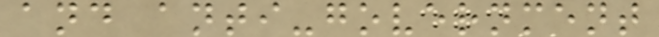and anti-government
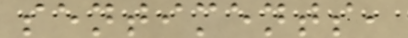sentiments,
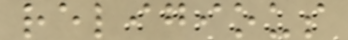religious
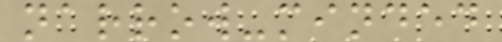narrow-minded
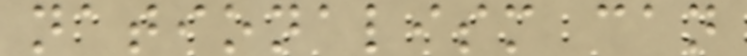nationalism can
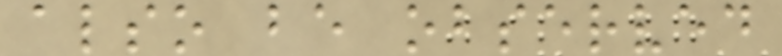also be observed
